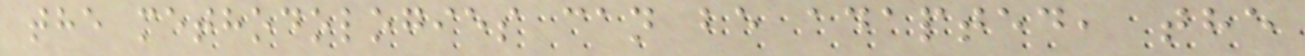the methodologies can be adapted, the
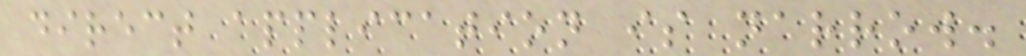direct application is narrow.
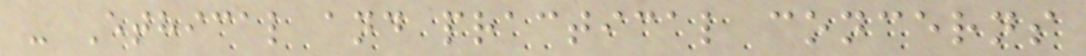- Ethical and practical concerns
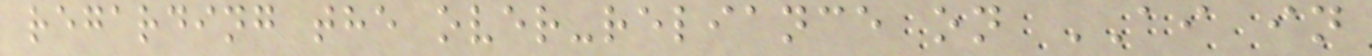regarding the over-reliance on AI in
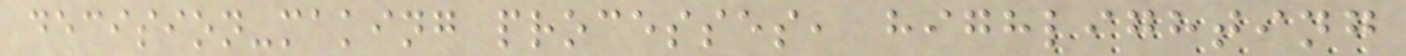decision-making processes, highlighting
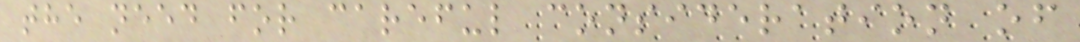the need for careful consideration of
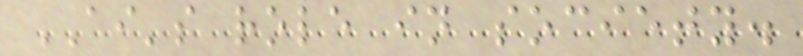AI's role in society.
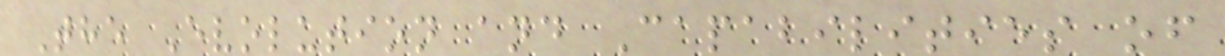The Evolution and Capabilities of
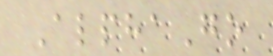AlphaGo
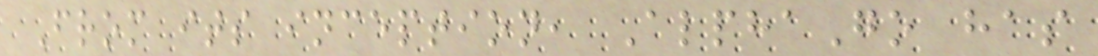From its inception, AlphaGo has
